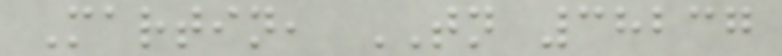Martin, TN 38237
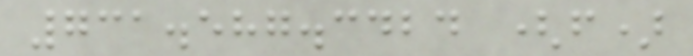731.587.3424 (f)
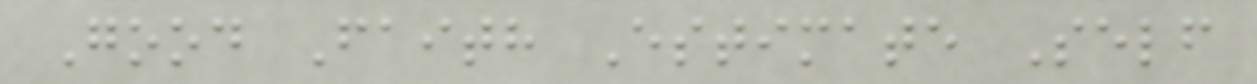Good Faith Estimate Self
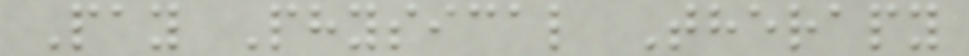Pay Physical Therapy
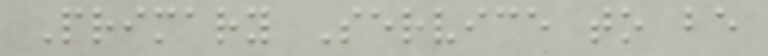Primary Service to be
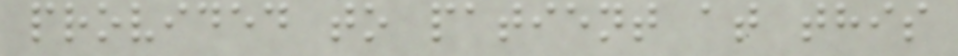provided to patient at this
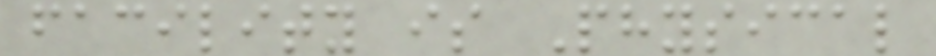facility is Physical
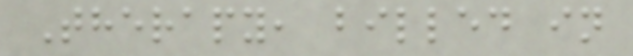Therapy, billed in
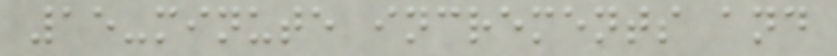15-minute increments and
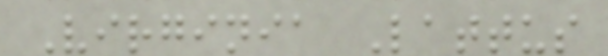Virginia Lattus
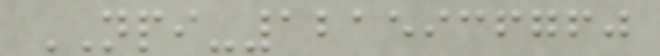NPI-1215936760
